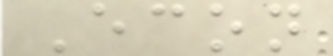Econ
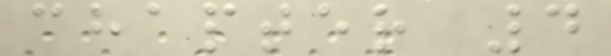chapter 4
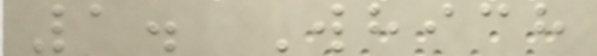1. Which
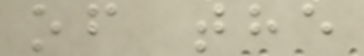of the
